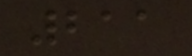211
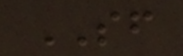SF
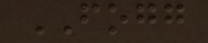FOGG
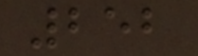252
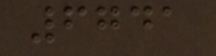6741
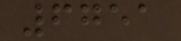6751
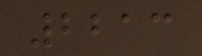2213
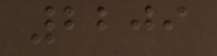2209
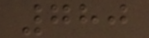780
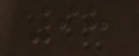98
